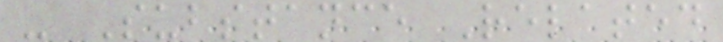- Substance Related
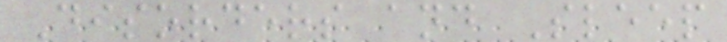Disorders and Sleep
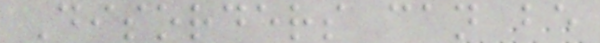Disorders can be
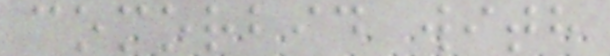comorbid with
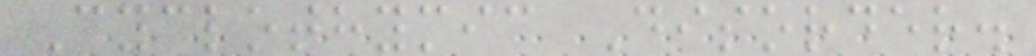Cyclothymic Disorder.
